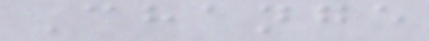Change
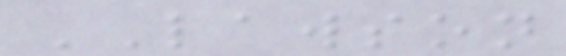LAWSON
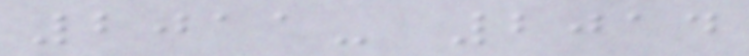2011- 2014
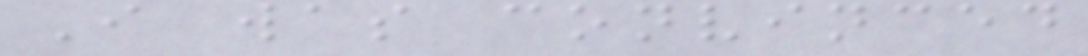I was convinced
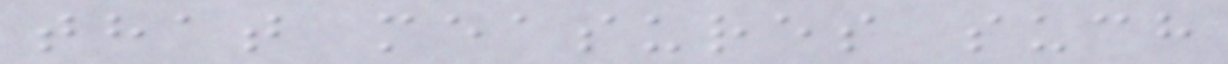that measures such
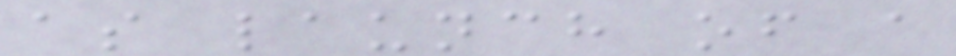as launch of a
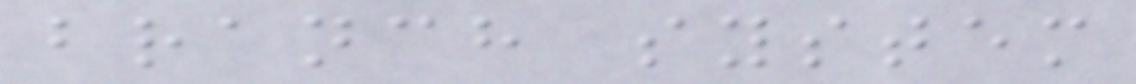branch system
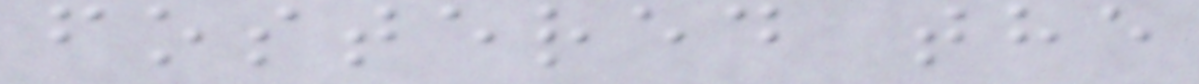fostered the
